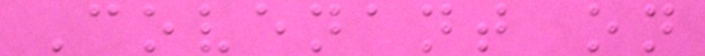Covenant on
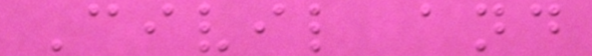Civil and
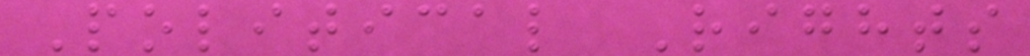Political Rights
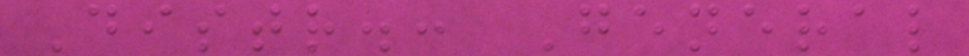Distr.: General
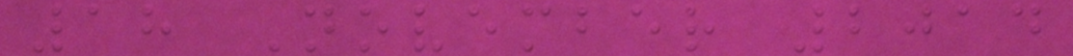18 November 2014
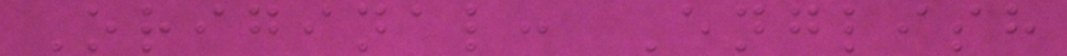Original: English
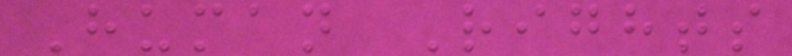Human Rights
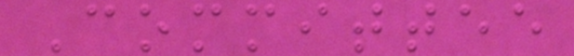Committee
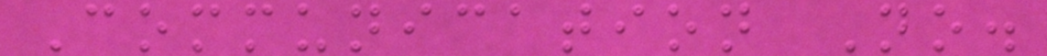Communication No.
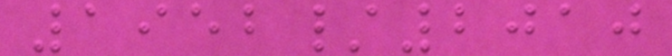1952/2010
